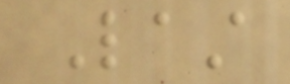Last
